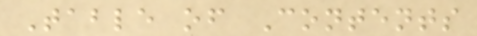Table of Contents
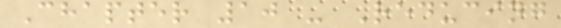Chapter 10 - Reducing
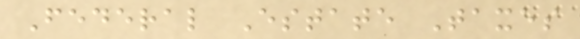Federal Estate Taxes
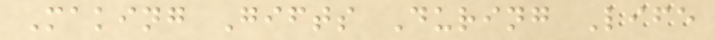Making Gifts During Life
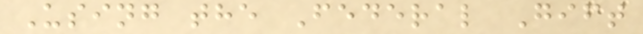Using the Federal Gift
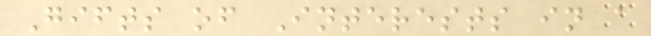Gifts of Interests in a
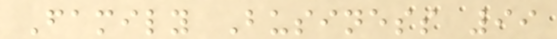Family Business 99
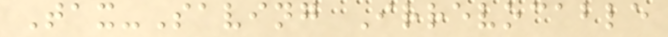Tax-Saving Irrevocable
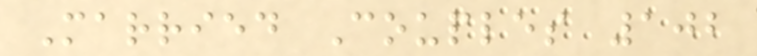Married Couples 102
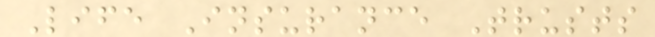Life Insurance Trusts
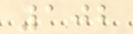102
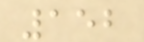152
